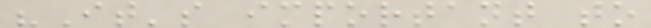"It's important to
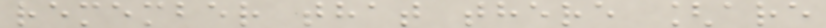remember that there [are
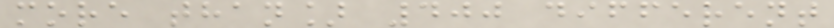more than] 400 different
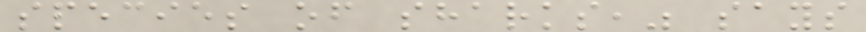species of sharks," says
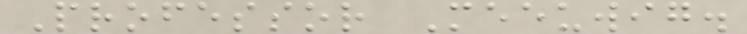Professor Meeuwig.
